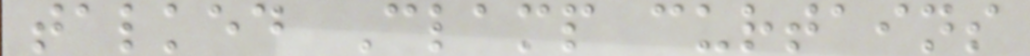talked Clamp curtains
